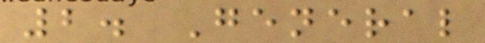2. General
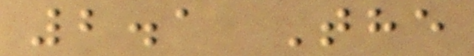2.1 The
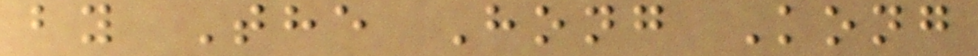by The Hong Kong
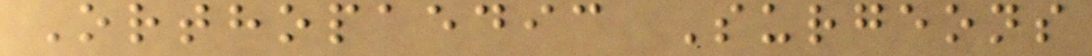Orthopaedic Surgeons
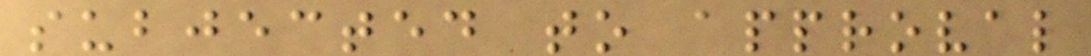subjected to approval
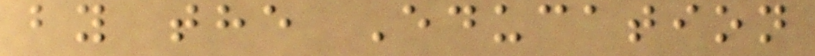by the Education
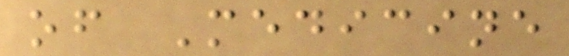of Medicine
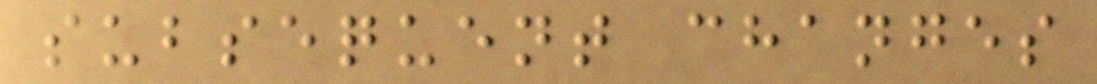subsequent changes
